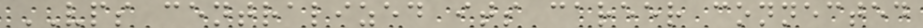VPS centralized its career connected
